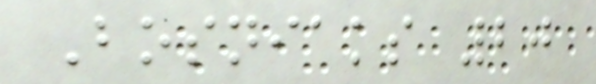Bosniaks 20
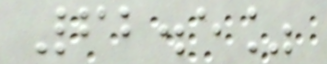62.5%
